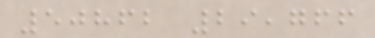50862 29,766
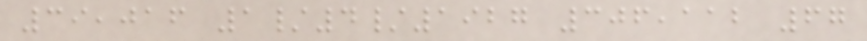39,016 1/4/1927 306,112 67
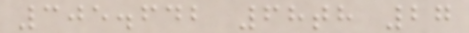305.642 68th 27
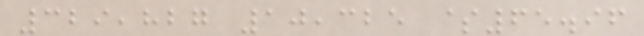329,827 10,325 $65.96
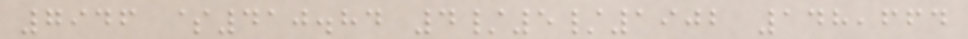7946 $410.84 4/5/1902 148,664
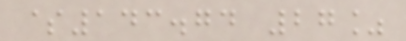$143.74 27%
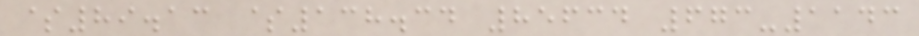$89.13 $138.34 85634 673-1143
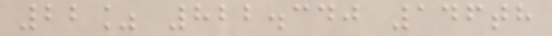22% 822.340 146th
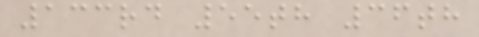133rd 55th 36th
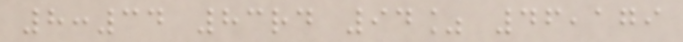8:34 83rd 94% 46,179
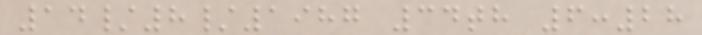14/8/1987 34th 6:28
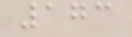173
